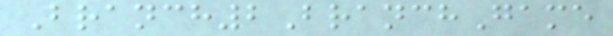Branch2BranchGame
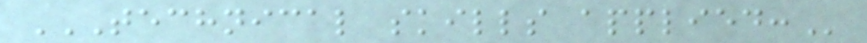TECHNICAL SKILLS APPLIED:
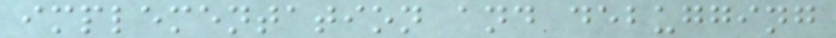implementation and debugging
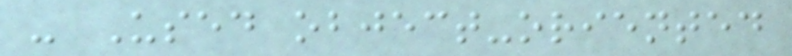- Used object-oriented
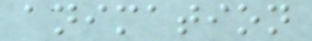animation
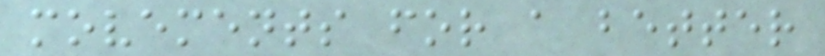movements for a better
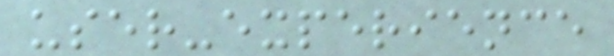user-experience
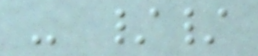- //
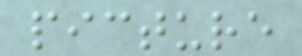picture
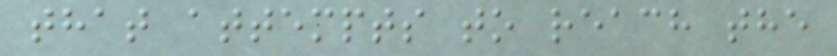that attempts to reach the
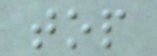top
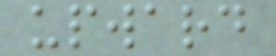upward
